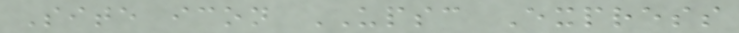Site icon UPSC Express
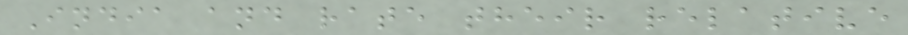India and rate their relative
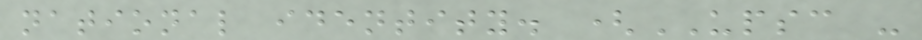national identity. (UPSC -
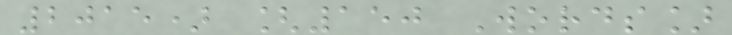2015) [150 Words]
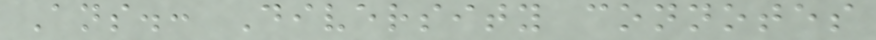Ans.: Diversity connotes
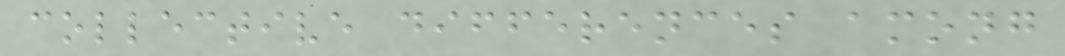collective differences among
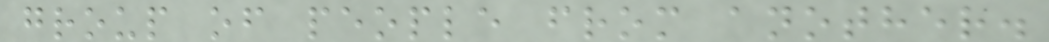group of people from another.
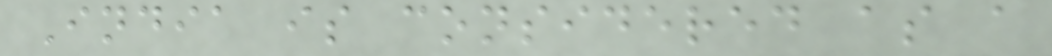India is considered as a
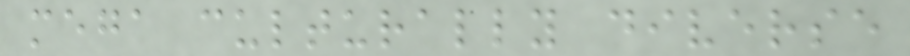mega culturally diverse
